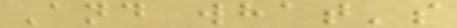And what's
